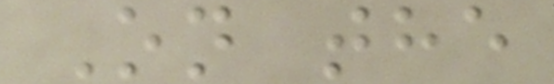On the
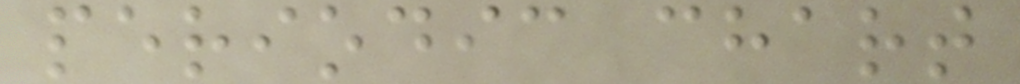periodic chart
